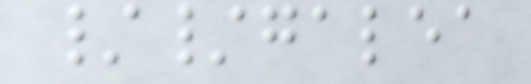//galea
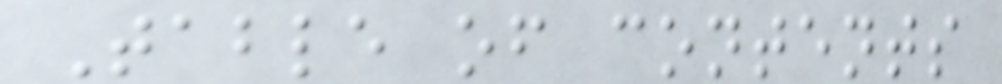Table of contents
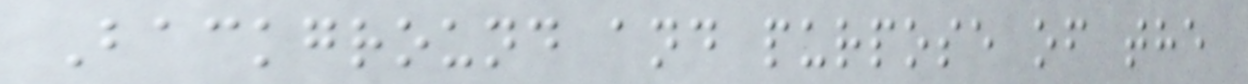Background and purpose of the
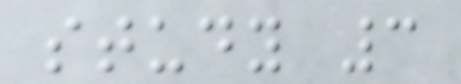study 3
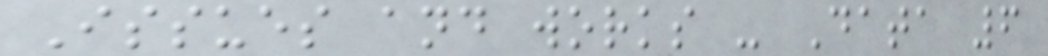Issues and works - Data 6
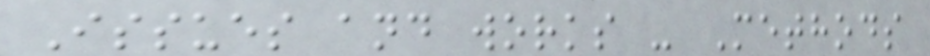Issues and works - Methods
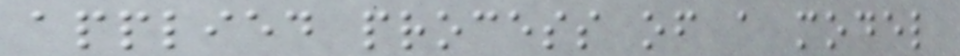applied process of a model
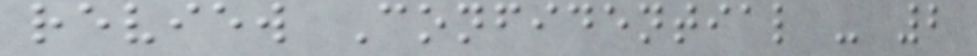review Confidential - 2
